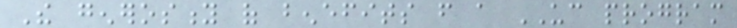The generosity of benefits from a UC program
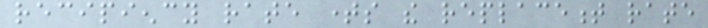recipiency rate times the replacement rate
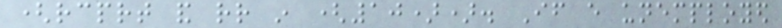(rcprt and rr in (10)). If every unemployed
